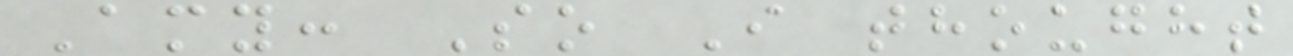Amy: So I thought
